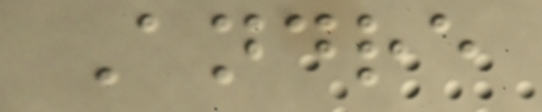Andre
